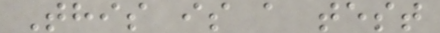This is a test
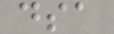dsa
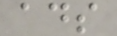ads
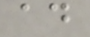ad
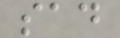sad
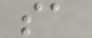sa
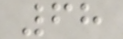68
